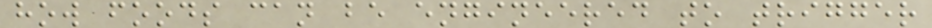how foods can be engineered to trigger
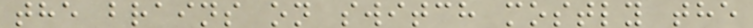the brains on switch mostly the
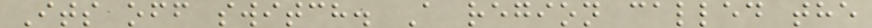Its off switch. A region called the
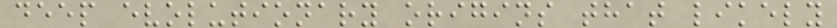deep evolutionary origins that likely
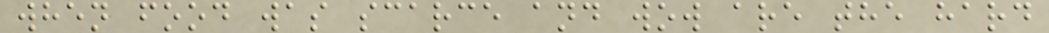when food was scarce and wow are the hard
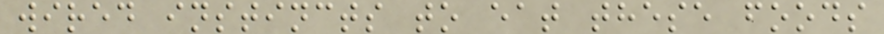wired instincts to eat these foods
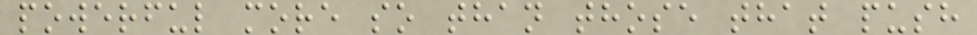powerful more so than those that push
